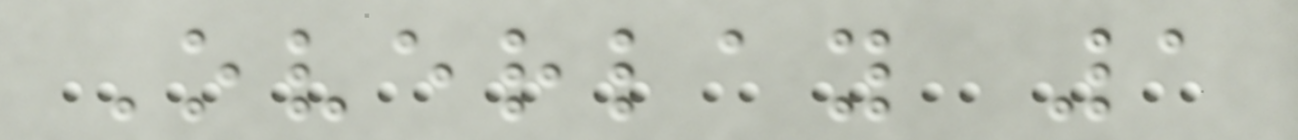Overlay 1
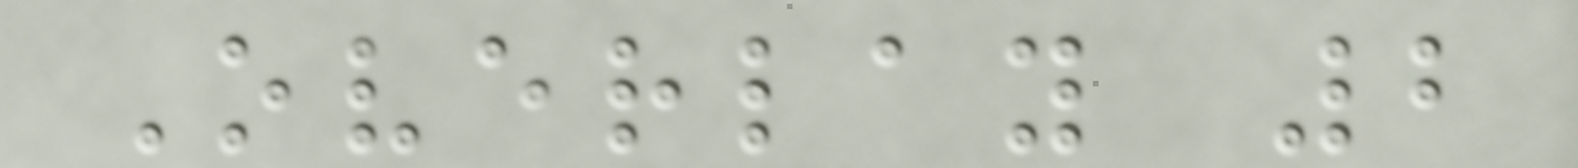Overlay 2
